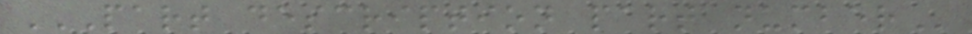PART DESCRIPTION PART NUMBER
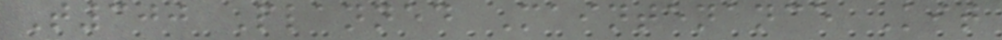T300 Planned Maintenance Kit
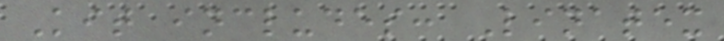Kit includes: Linatex
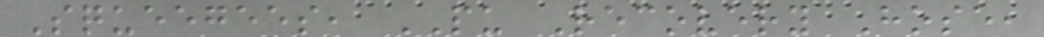Squeegees, PU Recovery Hose,
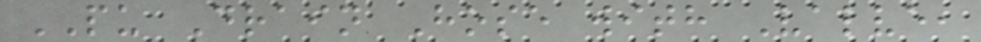PU Drain Hose with Valve,
